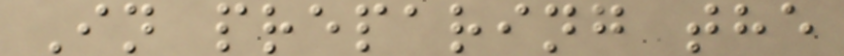In preparing the
